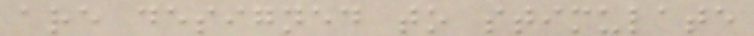are designed to stimulate
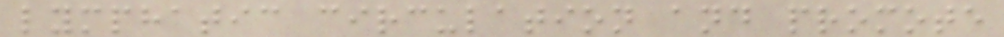lymphatic circulation and promote
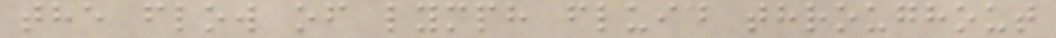the flow of lymph fluid throughout
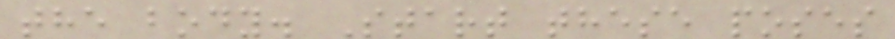the body. Start these poses
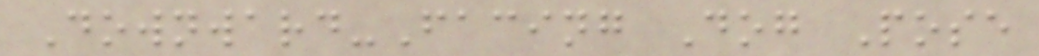Downward-Facing Dog Pose
